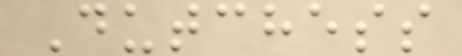Dutchess
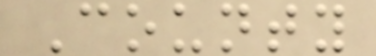County
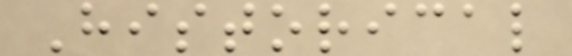Historical
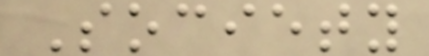Society
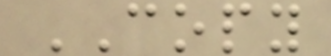COPY
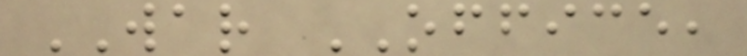WAR OFFICE,
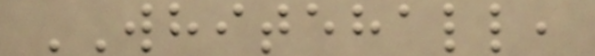WHITEHALL,
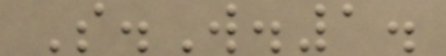S.W.1.
